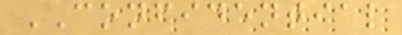CONFIDENTIAL
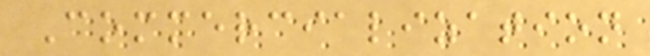Commercialization
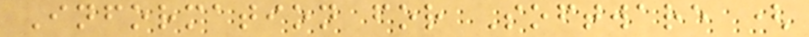Information for Software (
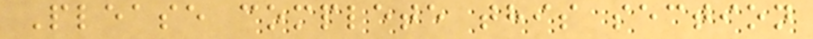Please complete this section
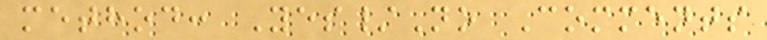method: Yes/No Comments
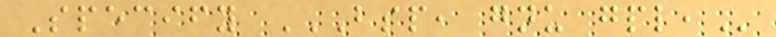Specify BSP, GNU GPL,
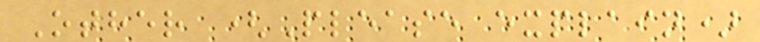Other (Please explain)
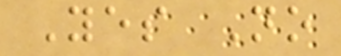Yes No
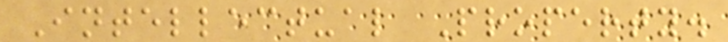Intellectual Property.
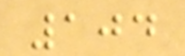104
